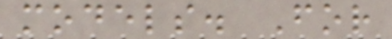models. For
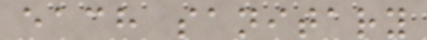each sanitary
